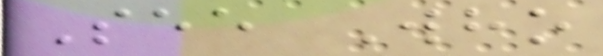See Who
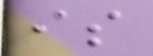is
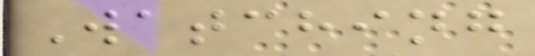Watching
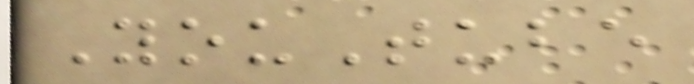YouTube
